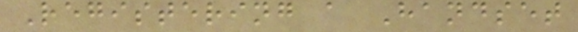Registering a Handset
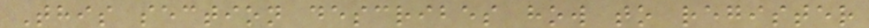This section describes how to register
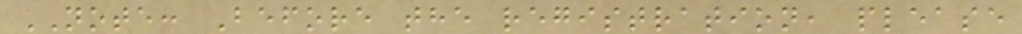NOTE: Before the registration, please
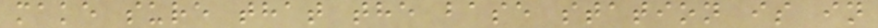make sure that the base station is in
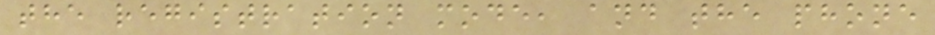the registration mode, and the phone
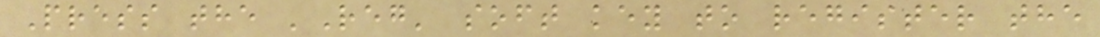Press the 'Reg' soft key to register the
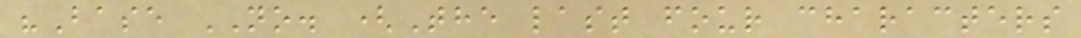"Base NO. (The last four characters
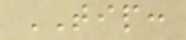TIP:
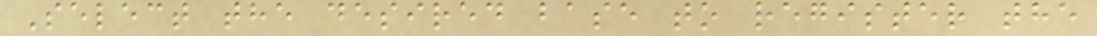Select the desired base to register the
